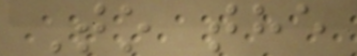To the
